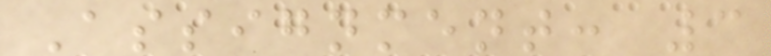Assignment: 3
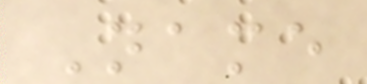Name
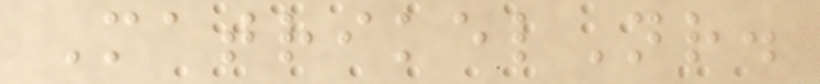MatrikelNr.
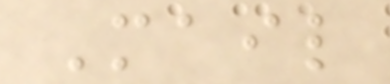Mail
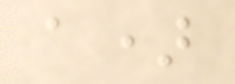a)
